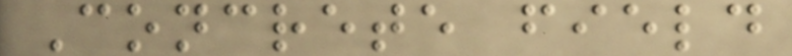Concrete field
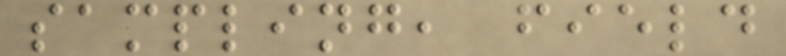sampling, field
